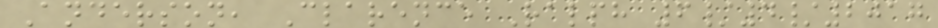Anderson, Clarence Ralph 6/4/2017
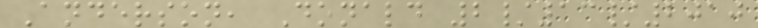Anderson, Donald 2/13/2010
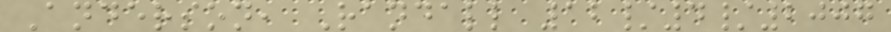Anderson, Randall 12/4/2007
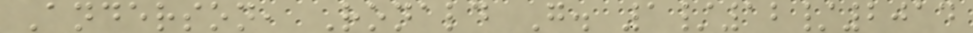Anderson, Ronald G. 1/12/2014
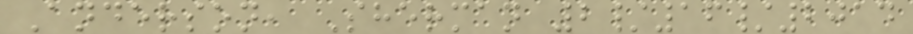Anderson, Sherman 2/16/2014
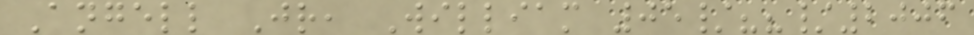Angell Jr, William 05/??/2006
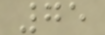75
